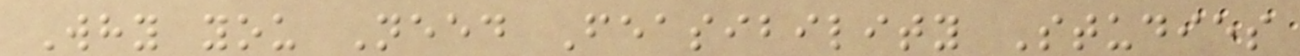Why you Need Feasibility Studies
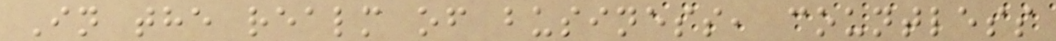In the realm of business, countless
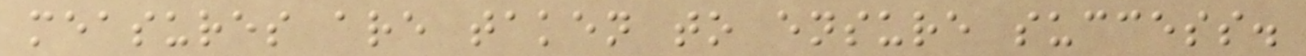measures are taken to ensure success.
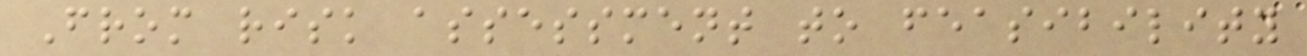From risk assessment to feasibility
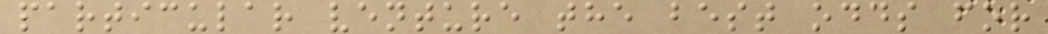particular venture the best odds for
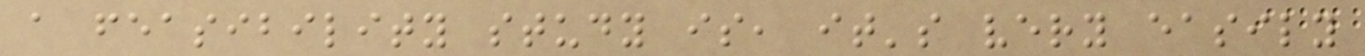a feasibility study is, it's very easily
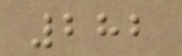282
